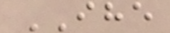IHE
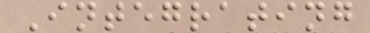Integrating
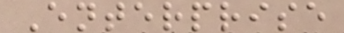Enterprise
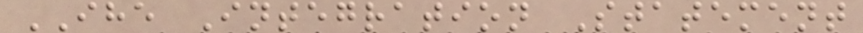IHE Integration Statement
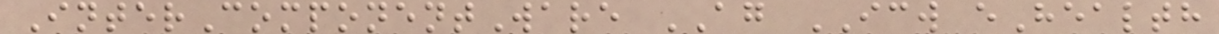InterComponentWare AG ICW eHealth
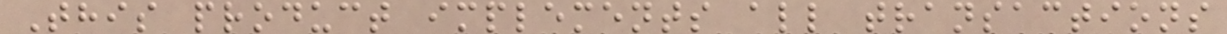This product implements all transactions
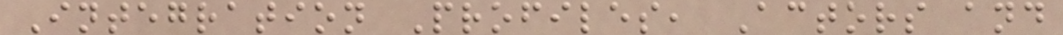Integration Profiles, Actors and
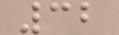32
